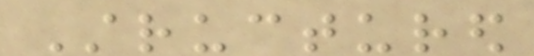Structured
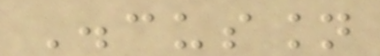Discussion
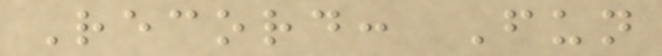Record: Fun
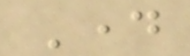Day
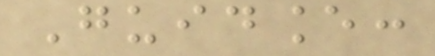Guidance:
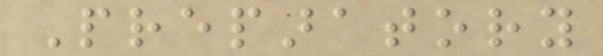Preparatory
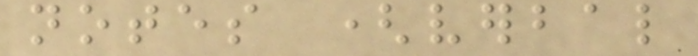notes (verbal
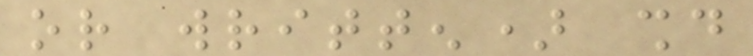or written) should
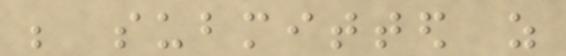be submitted as
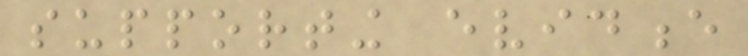supporting evidence
